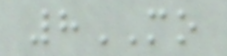8MO
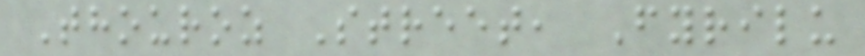Thouroz Street, Fyrilu
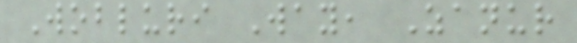Wobluri Way, Zanur
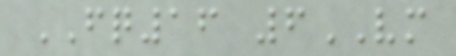FQ16 6VM
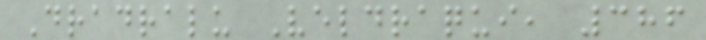Dradralu Veldraqui, 386
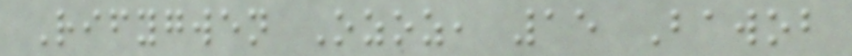Rifygwen Ozoz, 15 Bawob
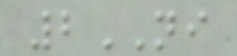2NI
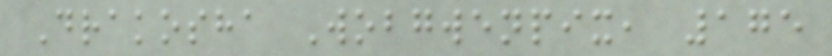Drakosha Wobgwenpix, 175
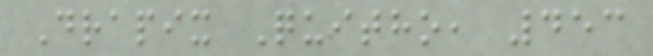Drapix Quitho, 453
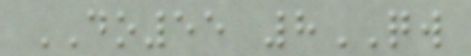DO55 8QW
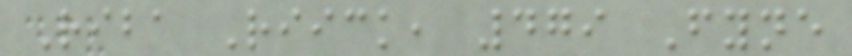Riba Riick, 479 Fyne
